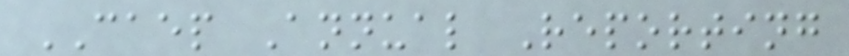CAEP Annual Reporting
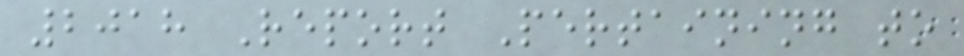2018 Report Pertaining to
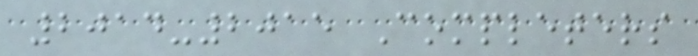2014-2015 Completers
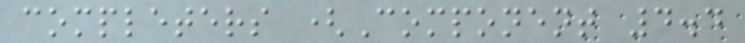completers (Component 4.4
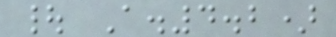| A.4.2)
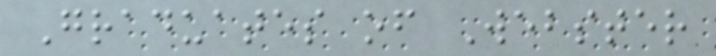Graduates of Webster
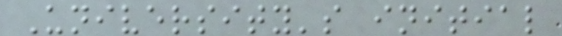University's initial
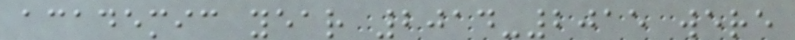academic year 2014-2015 were
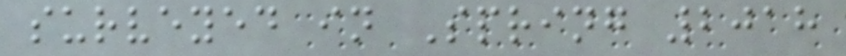surveyed in Spring 2018
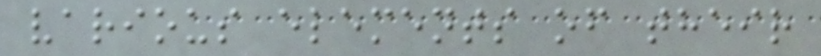various elements of their
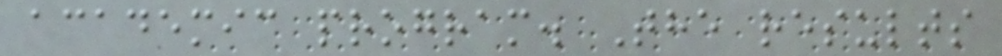academic program. The results
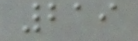219
